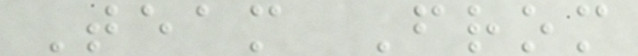Team From
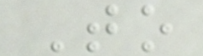To
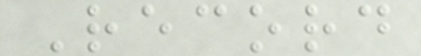Record
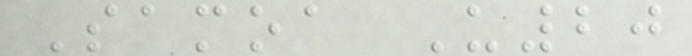Samoa U20
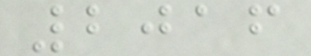2016
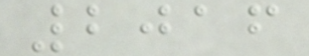2016
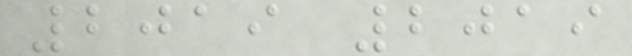2019 2019
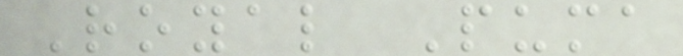Royal Puma
